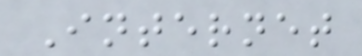Internet
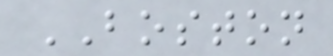BOSTON
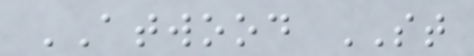ATWOOD ST
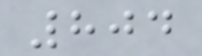804
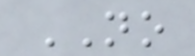NO
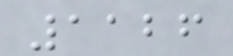1126
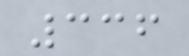336
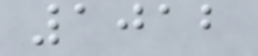1012
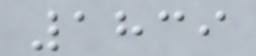1839
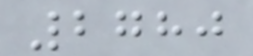2780
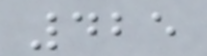425
